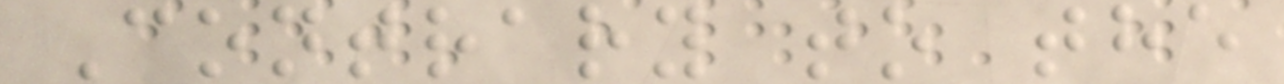Contrary to the
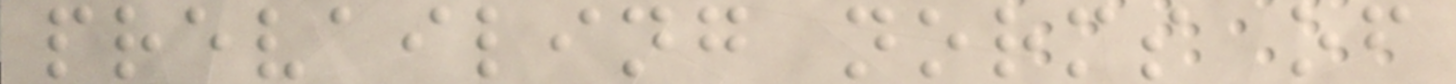prevailing norms of
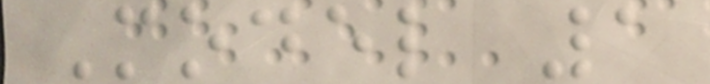Model 1
